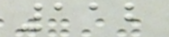112
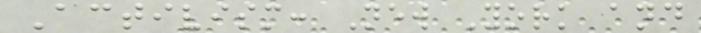Activism: New York and
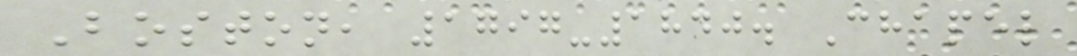Boston, 1797-1840. Chapel
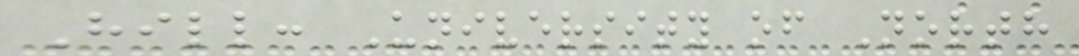Hill: University of North
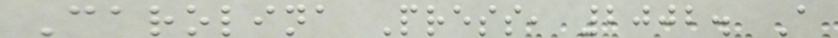Carolina Press, 2002. A
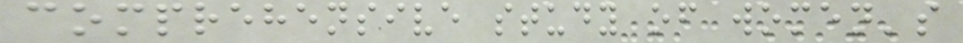comprehensive study of women's
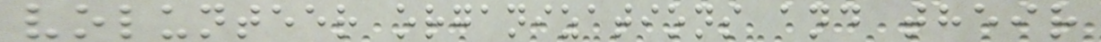volunteer organizations and their
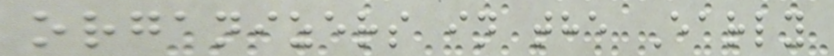organizers in the Early
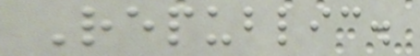Republic.
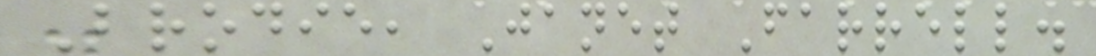Brodie, Janet Farrell.
